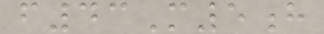f43M5h
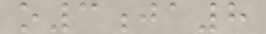o3ja8
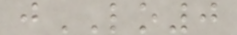jLO0
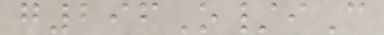g296O/iC
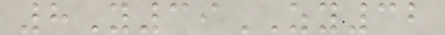8Y39ZY32
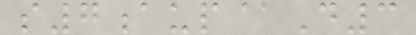s7aup@D3
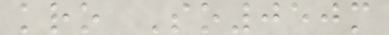kro So050m
